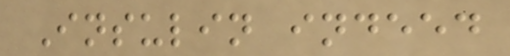Insulin indeed
